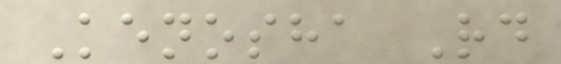Kenosha Rd
